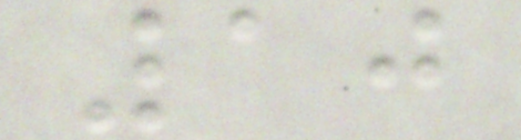10
